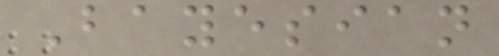Bayesian
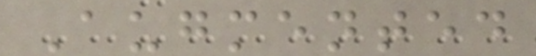Augmented
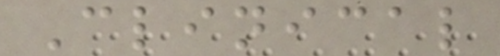Clinical
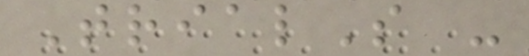TrialS -
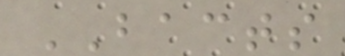BACTS
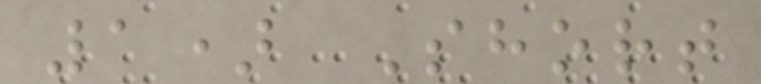1) Short
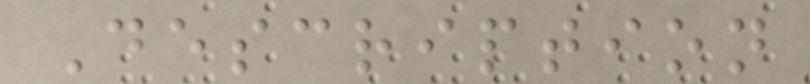Description
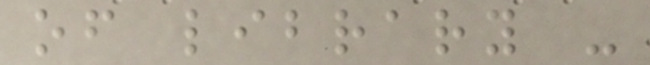of library -
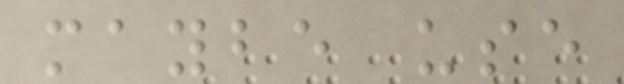maybe use
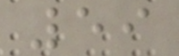59
